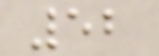52
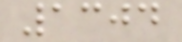1304
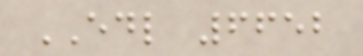EDL 6652
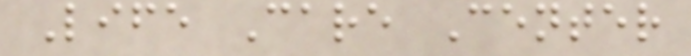Life Care Center
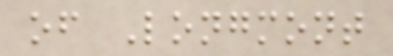of Longmont
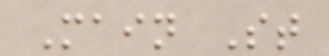Main St
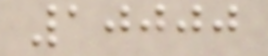10000
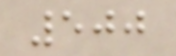500
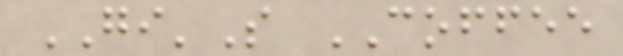GI'S COFFEE
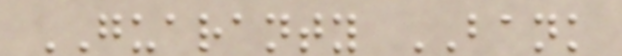GUARANTY BANK
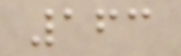163
